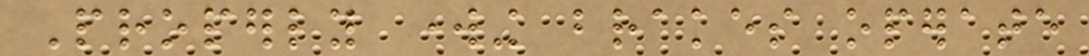Properly working brakes operate
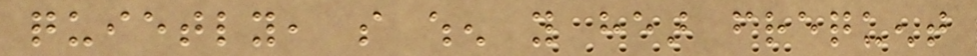quietly, so when you hear frequent
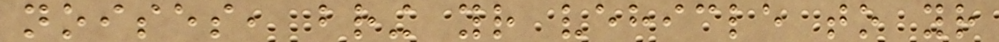noises, bring your vehicle to your
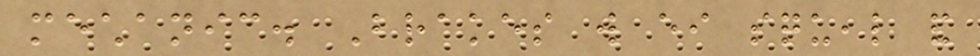mechanic. Brakes will either squeal and
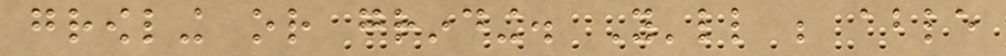growling or grinding. You'll be able
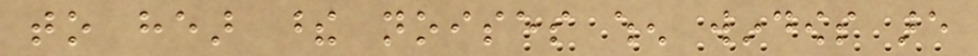to hear these noises when windows are
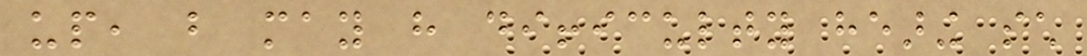up, but may have difficulty hearing such
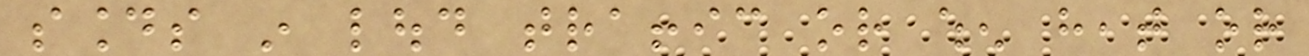sounds in loud traffic or when heat or
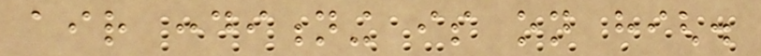air conditioning is on high.
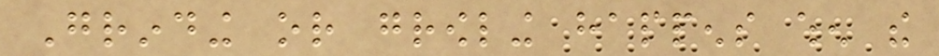Grinding or growling happens when the
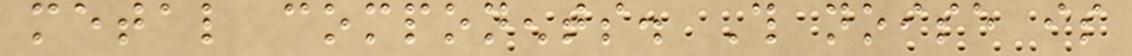metal components. This noise is
